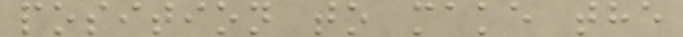position to make the
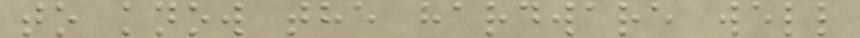to know the hardware well
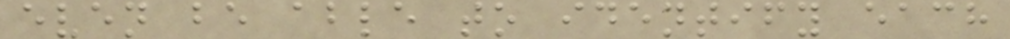even be able to identify each
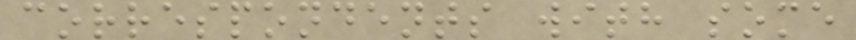correspondents with some
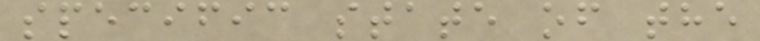specific state of the
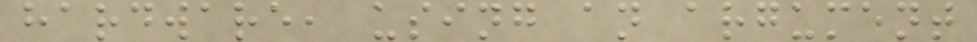hardware, using an argument
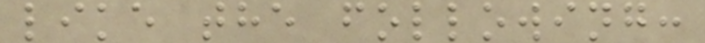like the following:
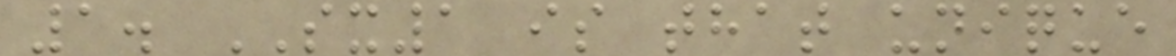1. SX1 is that unique
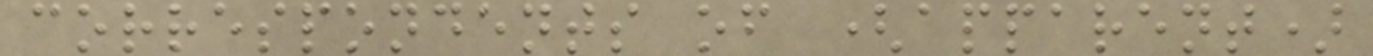correspondents of (apparent)
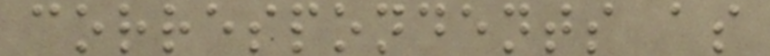correspondents as
